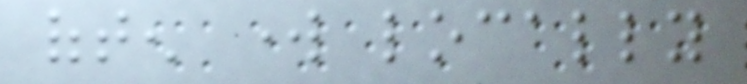often work locally
